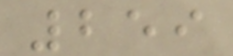259
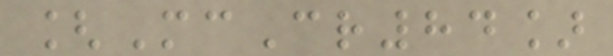[McCr84]
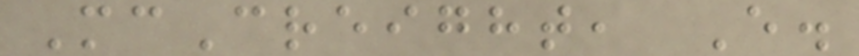McCreight, E.
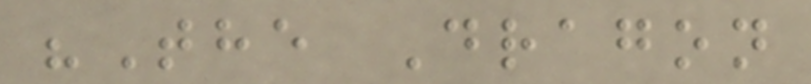"The Dragon
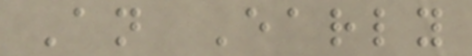An Early
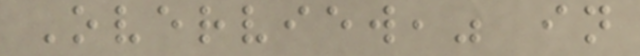Overview," in
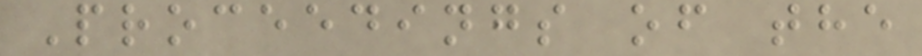Proceedings of the
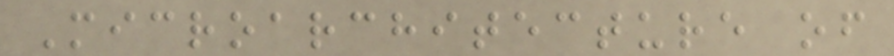Microarchitecture of
